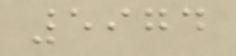5974
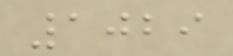1029
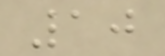10
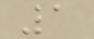1
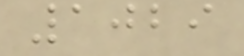1029
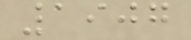1907
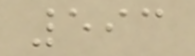593
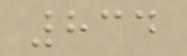834
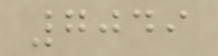7049
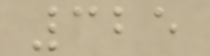325
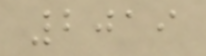2019
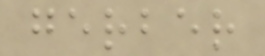gerber
